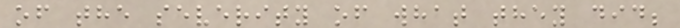of the severity of what they did;
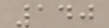140
